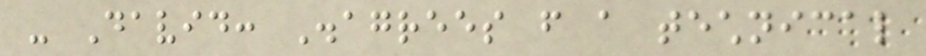- David: Disagrees from a technical
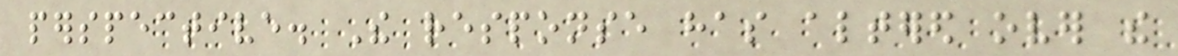perspective. The response has altered over the
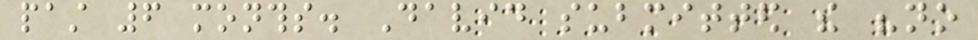past 6 months. David submitted the "no
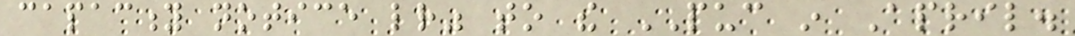capacity notice letter" to the PUC in April.
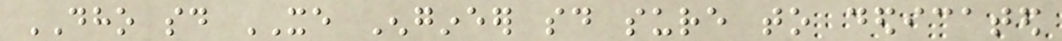DHO said XE Engineer said sure to dedicated
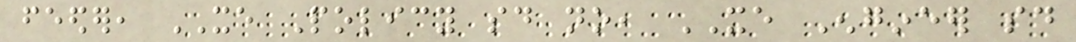feeder, XE Policy said no, XE Engineer said
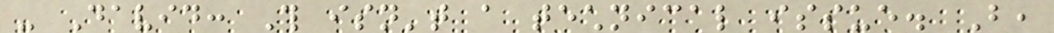- David: This isn't a technical issue. But,
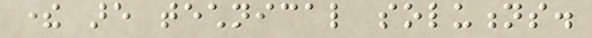there are technical solutions.
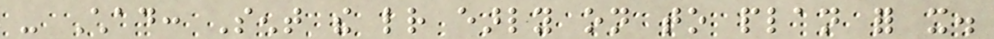- Chad: Sent the letter early on to plan for it.
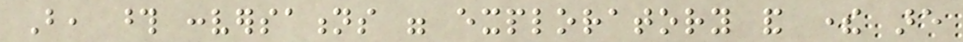But, those conversations were exploratory and there are
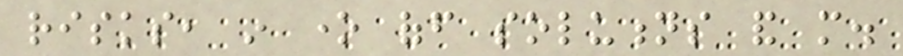risks, in one off solutions and more.
